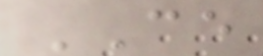CE
